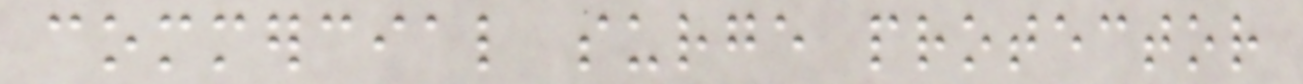commercial surge protector
